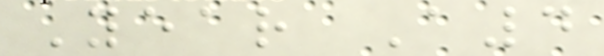Year A4
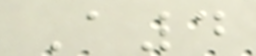A4
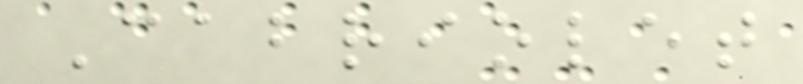Cabriolet
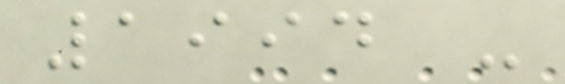1994 -
